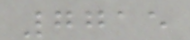7715
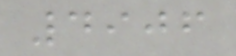4906
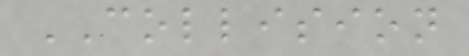COLLISION
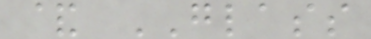& GLASS
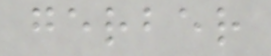gerber
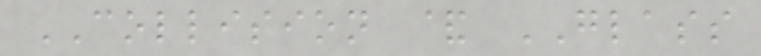COLLISION & GLASS
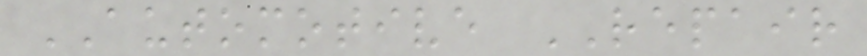AUTOMOTIVE REPAIR
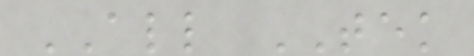ALL TEK
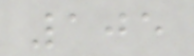105
